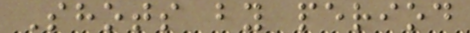Shots by period
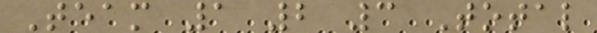Team 1 2 3 Total
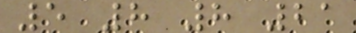5 8 8 21
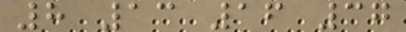8 13 16 37
